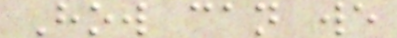How can we
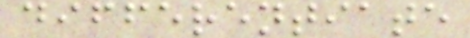differentiate
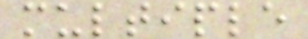multiple
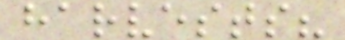harvests?
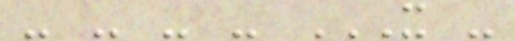- - - - X -
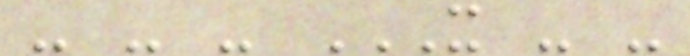- - - X - -
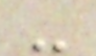-
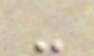-
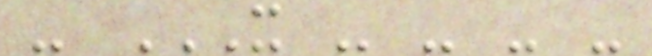- X - - - -
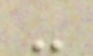-
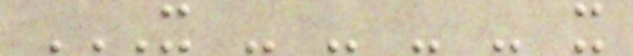X - - - - X
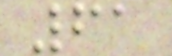61
